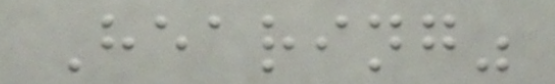Hearing"
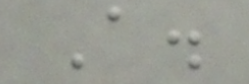A.
